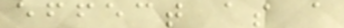effect as a
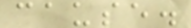cause.
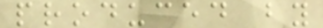produced by
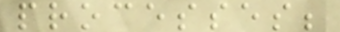processes;
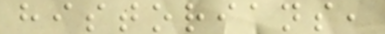historians,
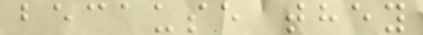because they
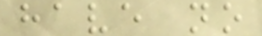have no
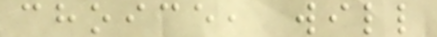choice, will
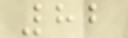82
